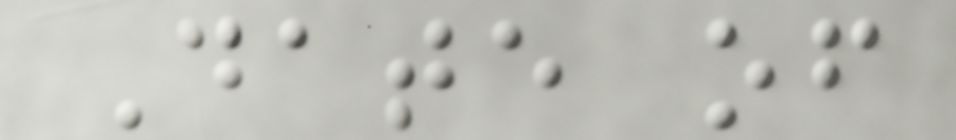Date of
